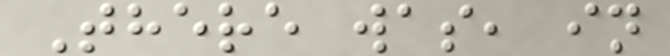There was, in
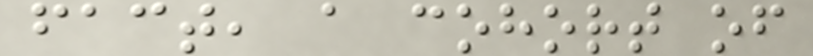fact, a cohort of
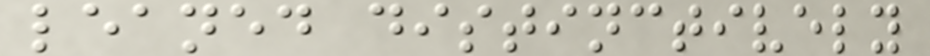leaned distinctively
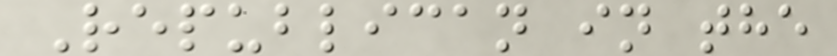Republican in the
